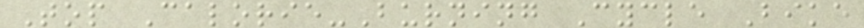Top Calorie-Burning Cycle Bike
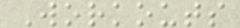Workouts
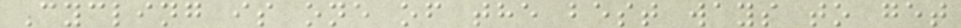Cycling is one of the best ways to get
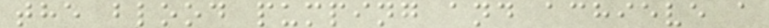the blood pumping and achieve a
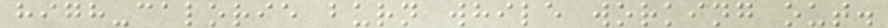high-calorie burn while working out.
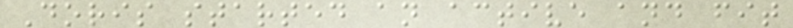Doris started an active and fit
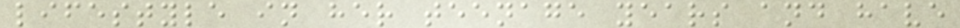lifestyle in her teenage years and have
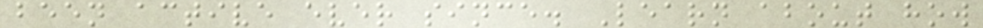been active ever since. Learn about how
